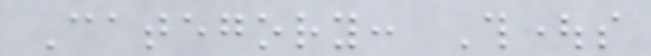Category: Thoughts
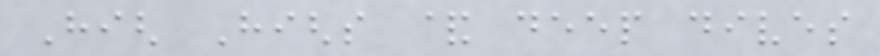High Highs & deep dives
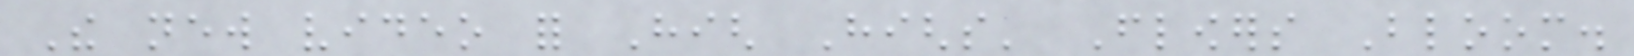The new video for High Highs' Flowers Bloom.
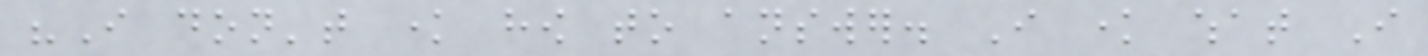"I don't know how to answer. I know what I
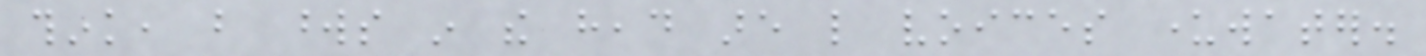think, but words in the head are like voices underwater.
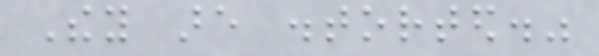They are distorted."
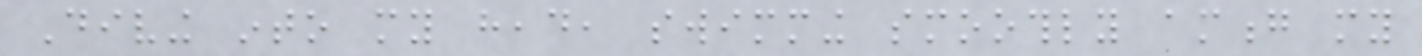Diving into my head, swimming smoothly among my
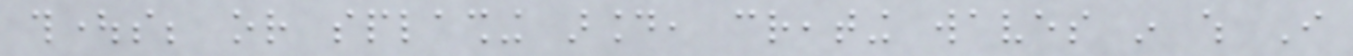thoughts; or splashing around, creating waves in which I
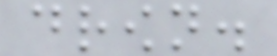drown.
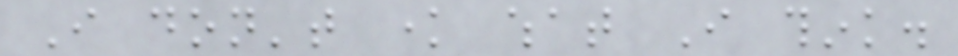I don't know what I think.
